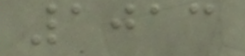1013
